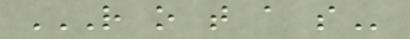R O T A S
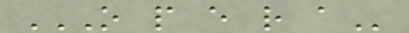O P E R A
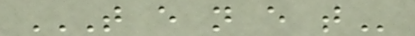T E N E T
